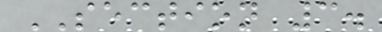SECTION 3.
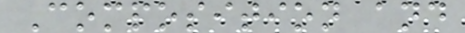Composition and
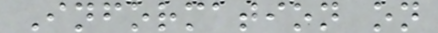Information on
